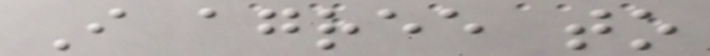I agree to
